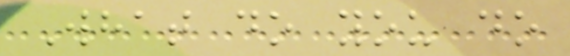What do you do
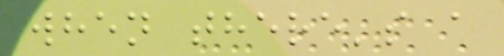when there's a
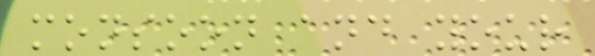monsoon and your
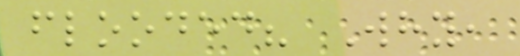flooded? Why,
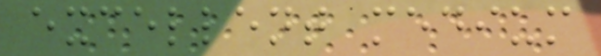excellent medium
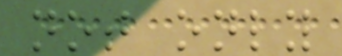not only
